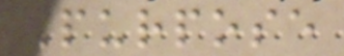Purpose
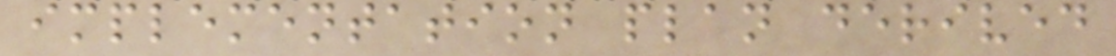implementation plan derived
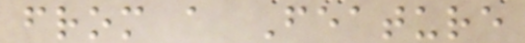from a Feature
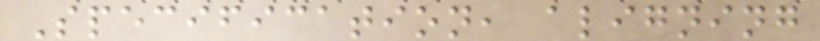Specification, aligning
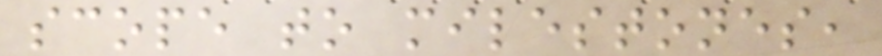scope to milestones,
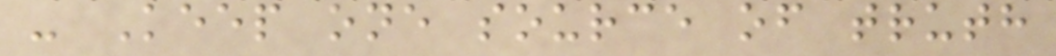- Keep one source of truth
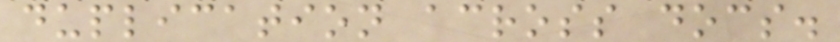duplication across docs.
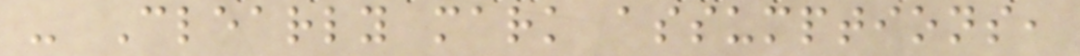- Clearly mark assumptions,
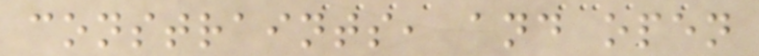constraints, and open
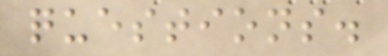questions.
